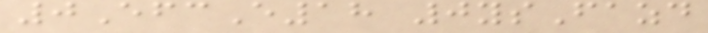0EfcE18 0ysFazd
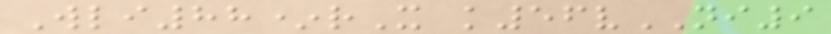Wli88*rX k56vNI9
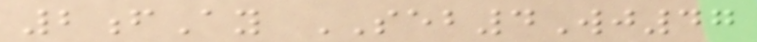2fAy SEB4Wj47
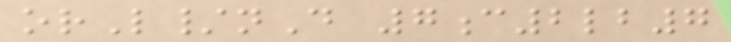orL/nD 7c2lb7
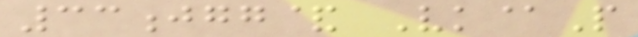33jgg& Vk@P
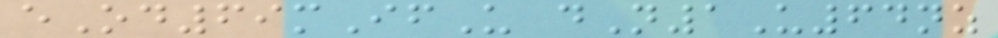eOd69mIfU dN1U64nz
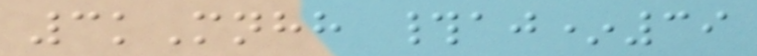3kMnhh #aj*39
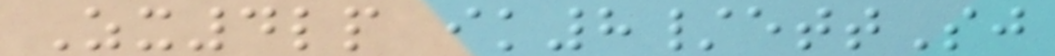Zx4lp ik8/ettSj
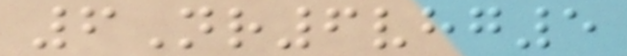6Nr6vhg5
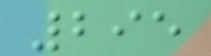295
